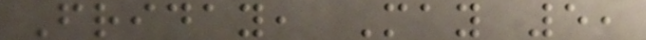Friday, May 5,
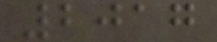2017
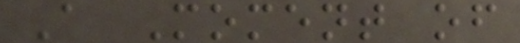A Moment of
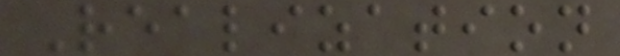Realization
